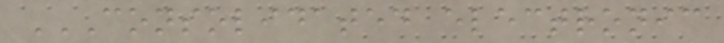CONSOLIDATED ELECTRONIC
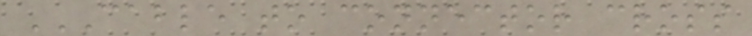CABLE TO CONNECTOR CROSS
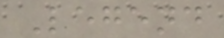Legend
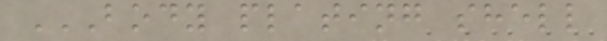BODY PLATING SHELL
